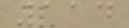114
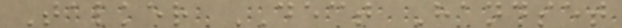Talker DECT Handset
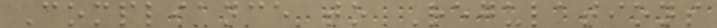Compliance to Regulations
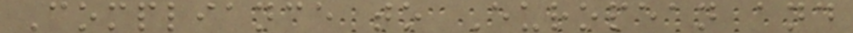Compliance to European and
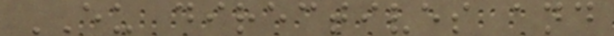EU directives and
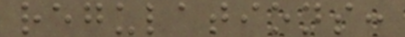regulations:
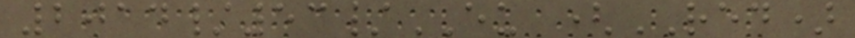2014/53/EU (RED)
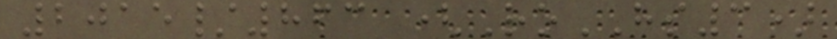2015/863 (RoHS3)
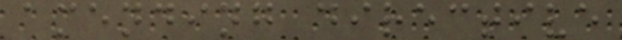amending directive
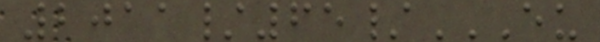2011/65/EU
